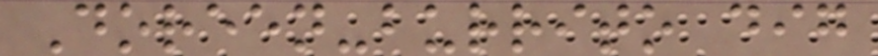Doreen-burrito dig
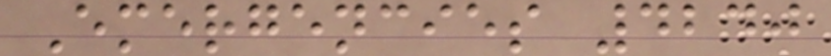Emergencies 4240
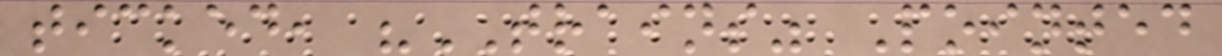ticked, "TRAINS" Pointed
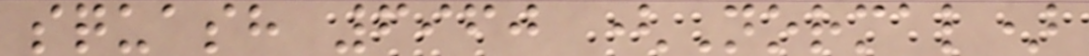squash 6960 (Normal)
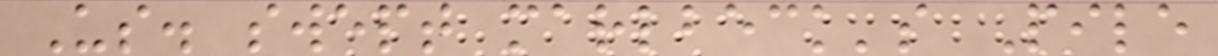Us. swept marlbeck's Pile
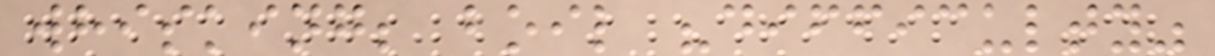whisking; boil "difficulty"
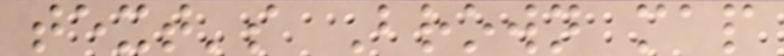text's Brown map
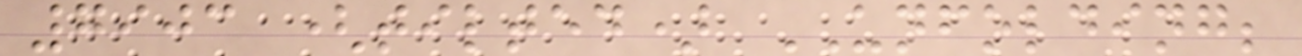7903 (tilted) UNFOLDING;
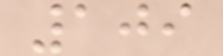109
